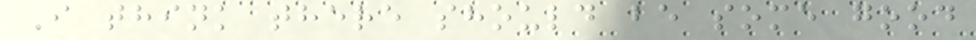I think there should be some good
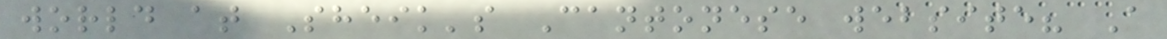world at Sheik's Cantonese website? A
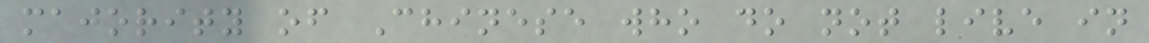majority of Chinese who do not live in
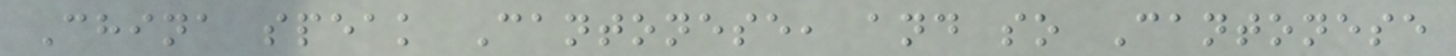China speak Cantonese, and so Cantonese
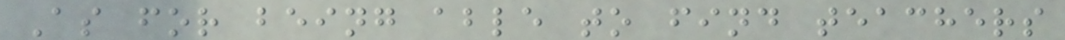As for being able to find teachers
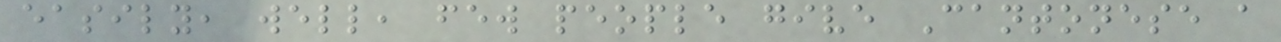easily, well, few people give Cantonese a
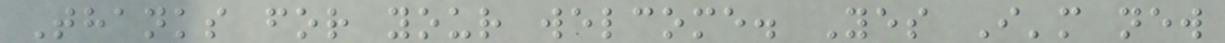Thanks for your welcome. Yes I'm new
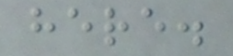here.
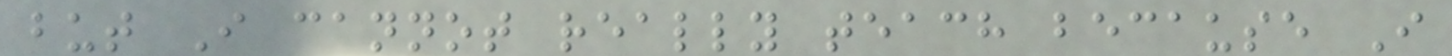but I cannot really teach because I
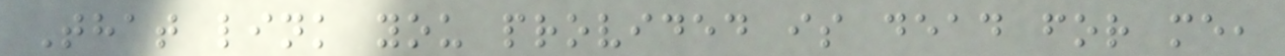That link you provided is dead for me,
